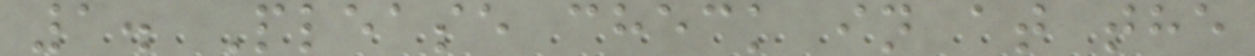1. Please check in at the
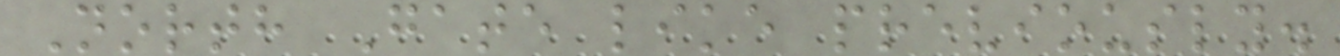North Gate like previously.
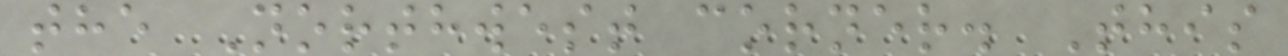the Northwest corner. This
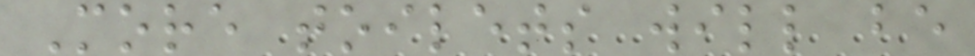More toilets will be
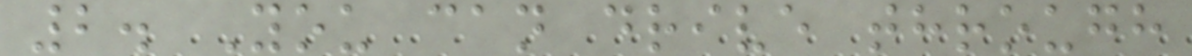2. You can drive through
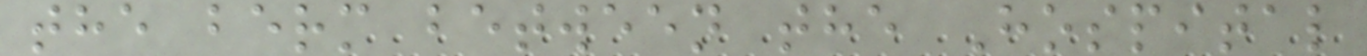the berm between the Hospital
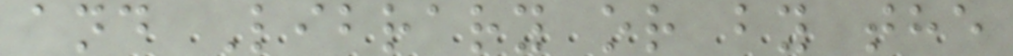and Library or by the
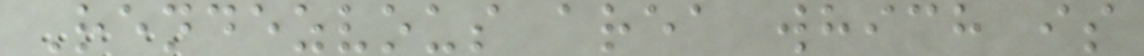Rendezvous area which is
